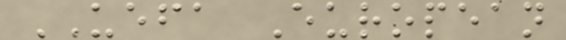UEFA European
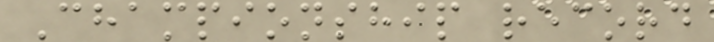Championship record
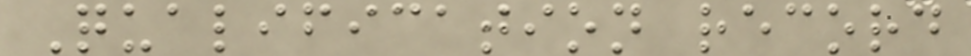Qualification record
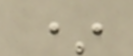*
